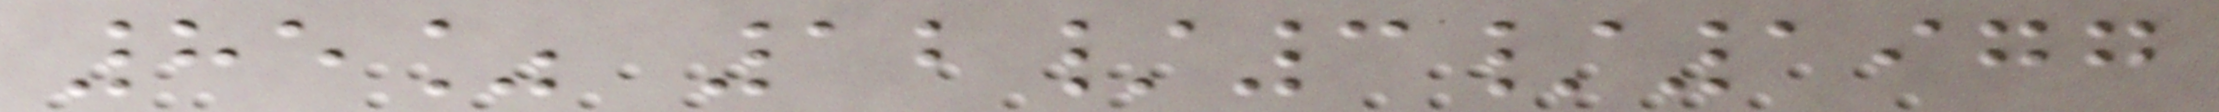85% 12/3/1977
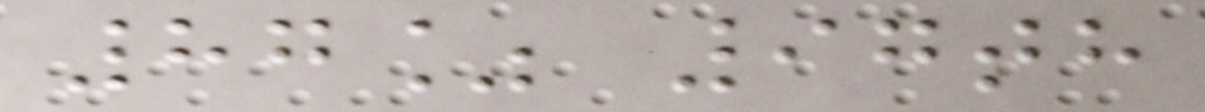87% 97th
